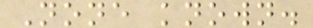None known.
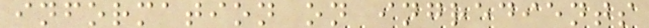information on ingredients
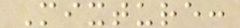Mixture:
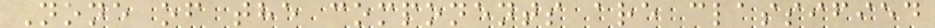None of the components are classified
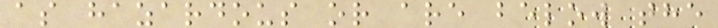as hazardous or are below the
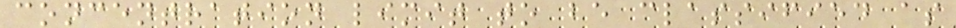concentration limit to be classified as
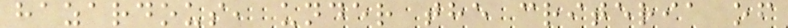hazardous, under the criteria of
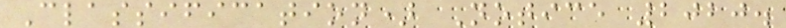Classification) Notice 2020.
